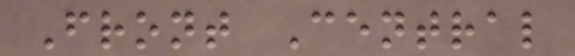Front Central
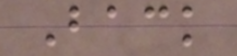Back
